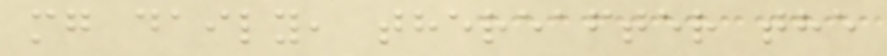mg daily, thereafter the
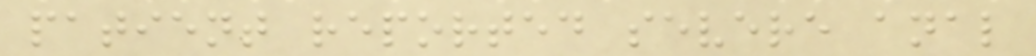patient reported severe anal
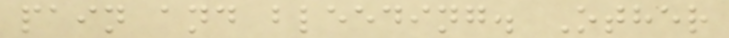pain and bleeding. Other
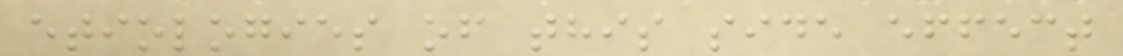etiologies of this side effect
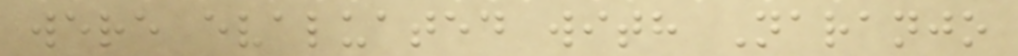were evaluated with Naranjo
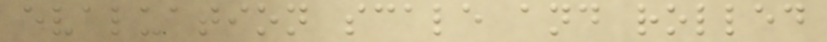evaluation scale and rolled
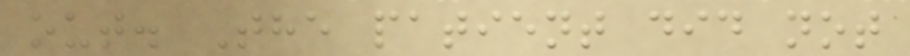out. The patient did not
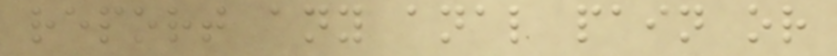report any anal pain or
